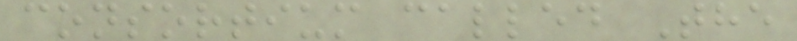consortium called The
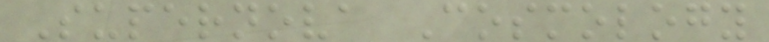Supernova Cosmology
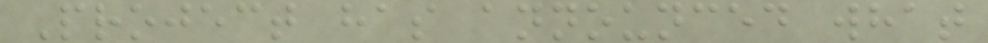Project has announced what
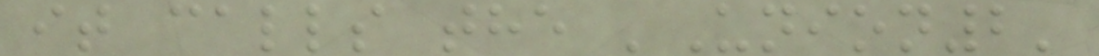it calls the 'Union2'
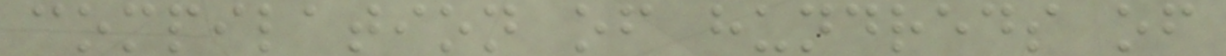compilation of hundreds of
